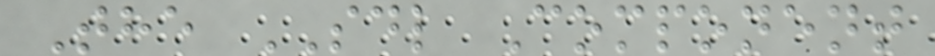The SDL Component
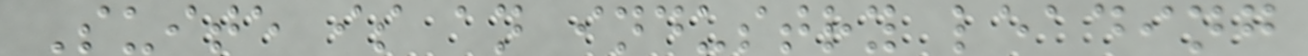Suite is an industry leading
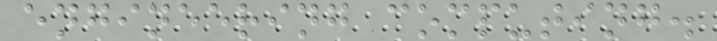engineering computing.
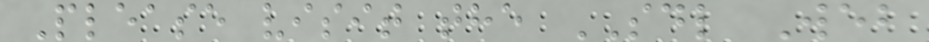Please visit the SDL Web
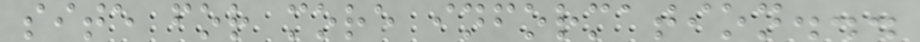site for more information...
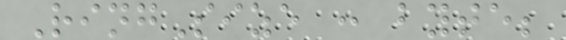RingSize : byte;
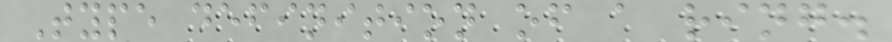Type definition of a ring.
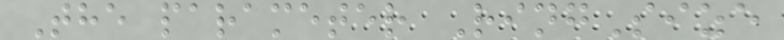The parameter RingSize
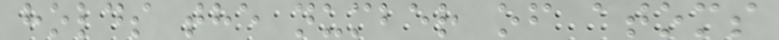holds the number of atoms
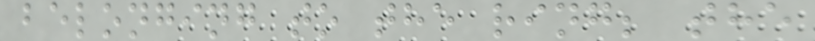belonging to the ring; the
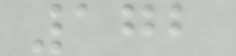172
